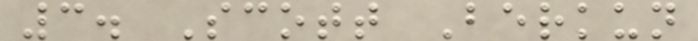3. Scott Berkun
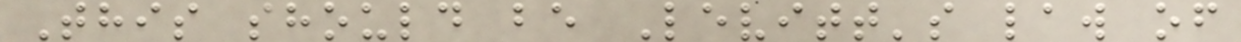This should be Levitt's law of
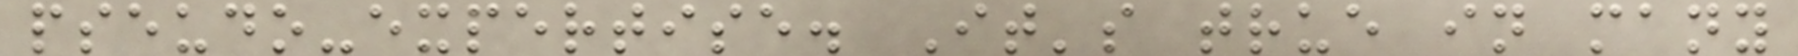pseudo-expertise. It's true in many
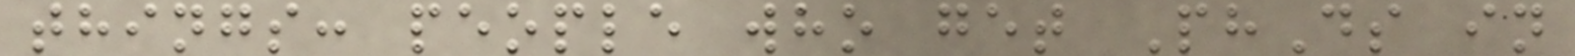things: people who get PhDs in
